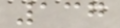137
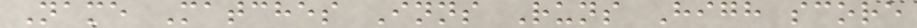Name Matches Inns Runs High score
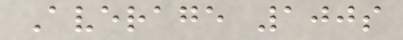Average 100s
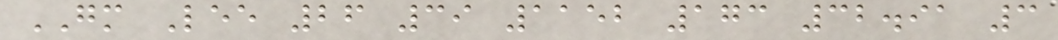GM Lee 26 39 1152 173 32.91 3
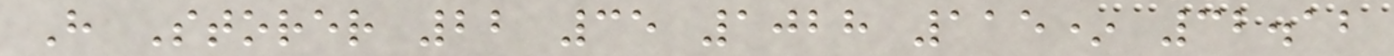H Storer 22 35 1028 115* 32.12
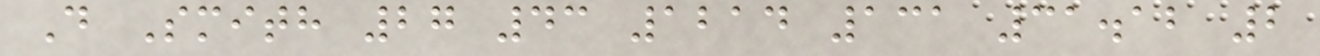D Smith 27 43 1214 131 31.12 2
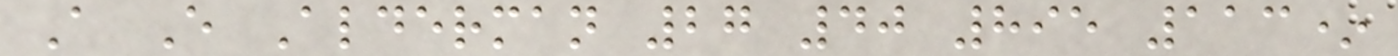A E Alderman 27 40 895 113*
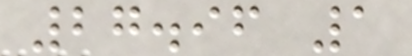27.96 1
